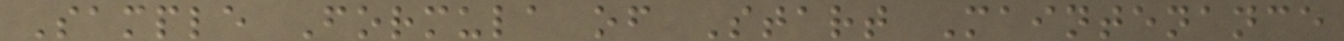Sample Formula of Start Maintenance
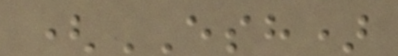(ESH)
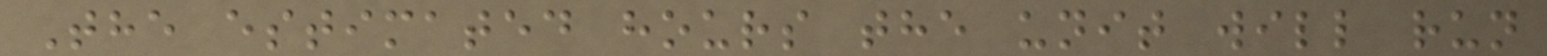The estimated hours the unit will run
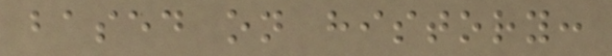based on history:
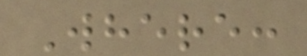Where:
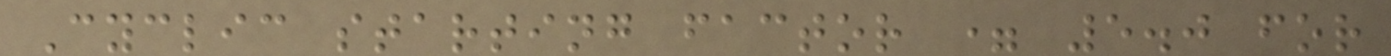Cyclic starting factor = 5.0 for
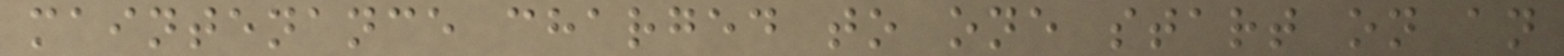maintenance charged to one start on an
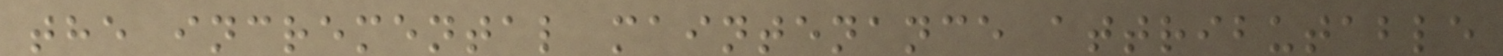the incremental maintenance attributable
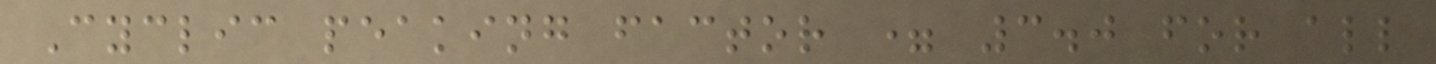Cyclic peaking factor = 3.0 for all
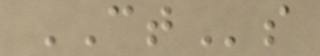CTs
